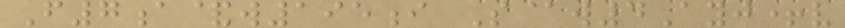F7a&w195i S@w4Ayj+v
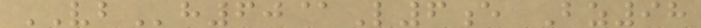VBh60@L6e Bz98
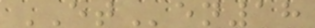ETen18
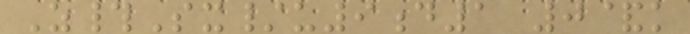Z#Sx/u9d1 0&k
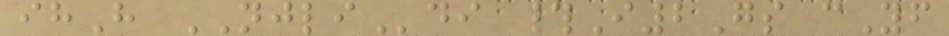ihH NJLIdi #I2Gs cYf
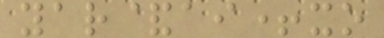yar&ai+xo
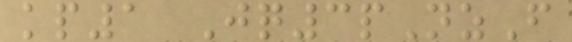kp1 Jq3pNzF
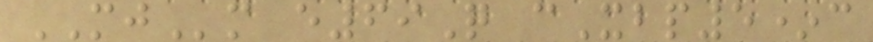MJm e69Q cXbp5*c
